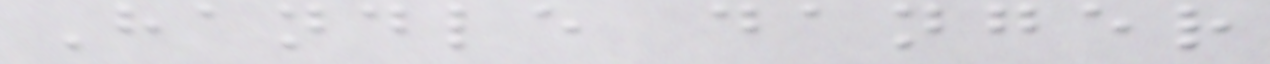Handle danger
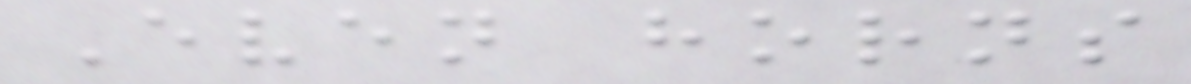Even horns
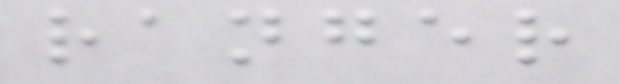ranger
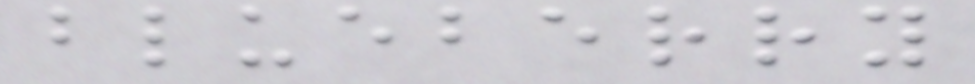blueberry
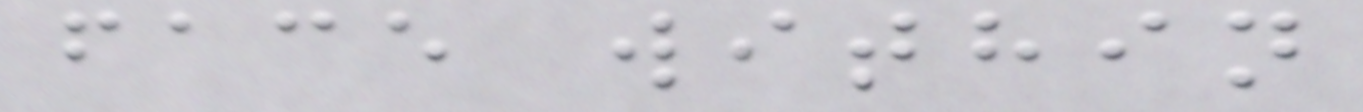face within
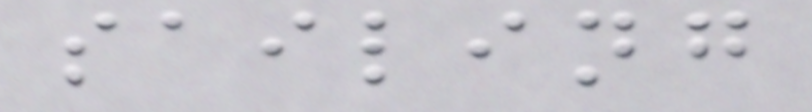sailing
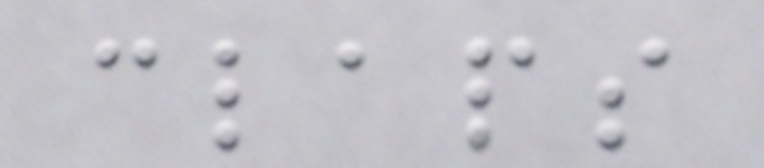claps
